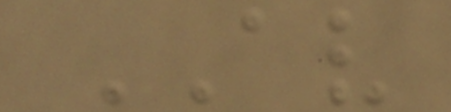AV
